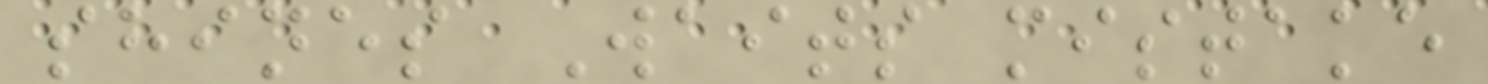shines Waits mistake
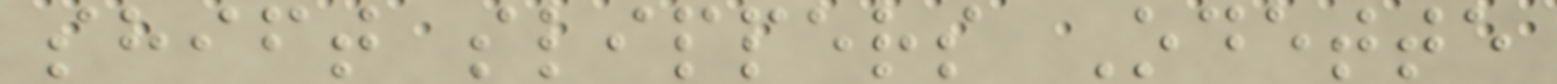shift slippers Odette
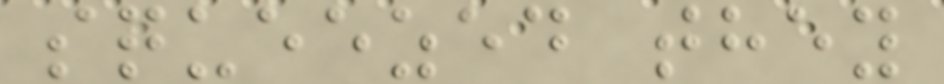squeezed they
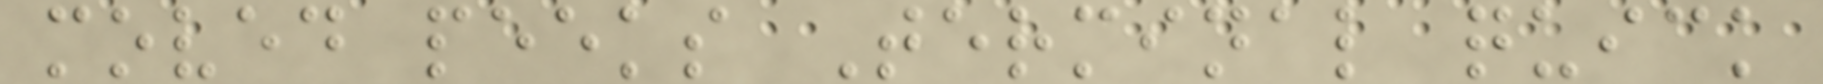moved peeks Terminal quick
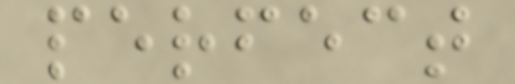perfect
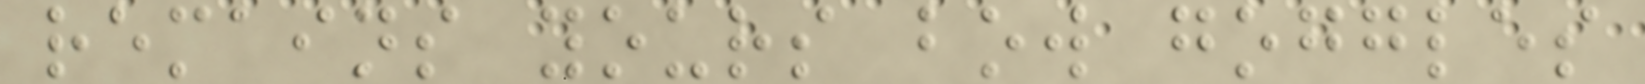remains yours bow goggles
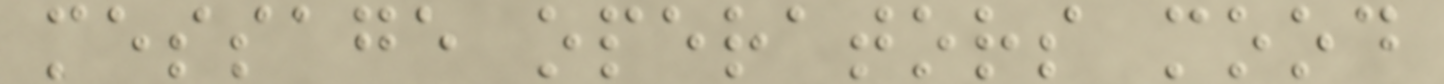message operators mood
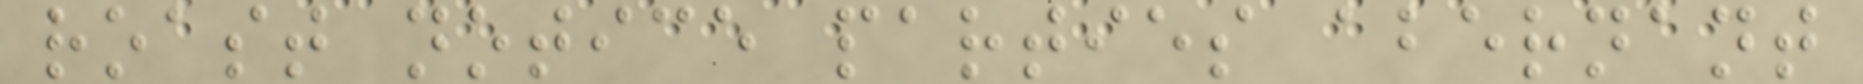roast notice parties abernant
